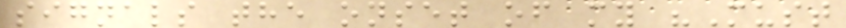signals the onset of my "Must
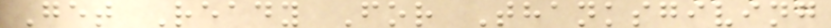Get Ready For Thanksgiving
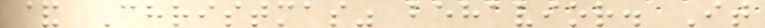& Christmas" behavior. It
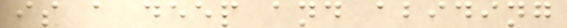is a deep and abiding
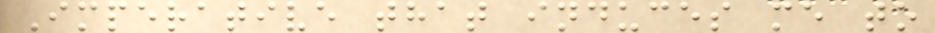Imperative that induces me to
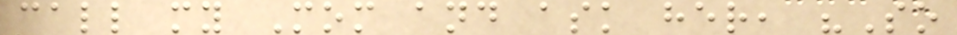call my Mom and ask her, "So
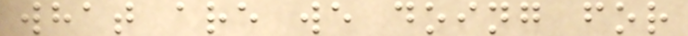what are we doing for
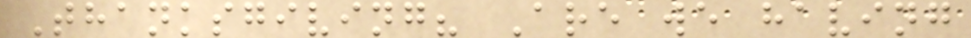Thanksgiving? Are we having
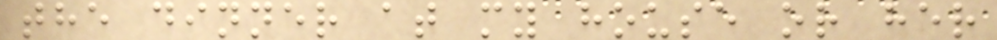the dinner at my house or her
